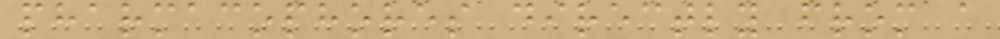pharmacophores directly from a
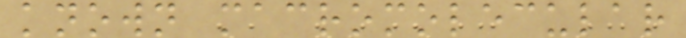known macromolecular
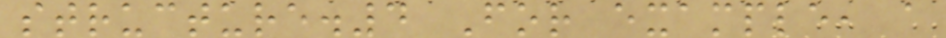structure.4 For example, a
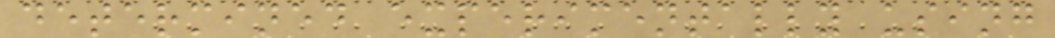determined experimentally using
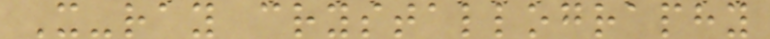X-ray crystallography
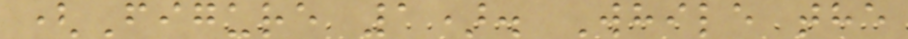(Figure 1). While the
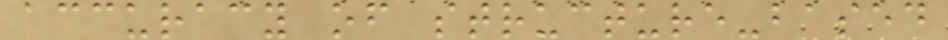accuracy of structure-based
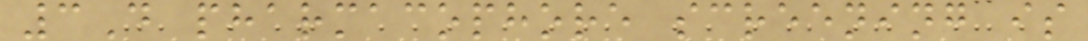3D pharmacophore screening is
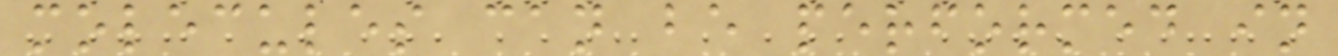molecules can be performed in
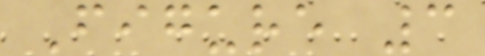Figure 3
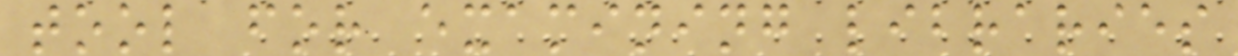tool for examining libraries
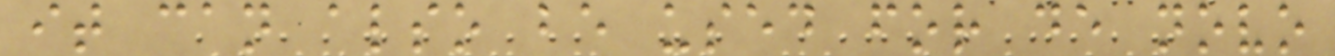it can also be used for de novo
